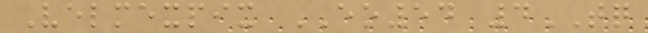Velmexpix EO54 4TQ
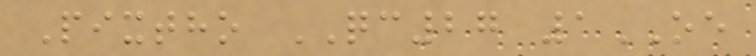Pixtho QC27 1OE
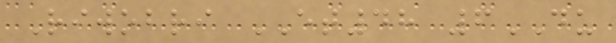Riwobri ET48 6DU
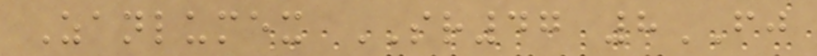Zanlumex SR47 8FJ
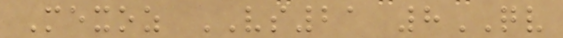Mexoz VS21 8QV
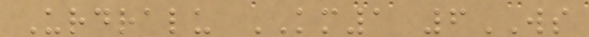Urdralu KM1 6WS
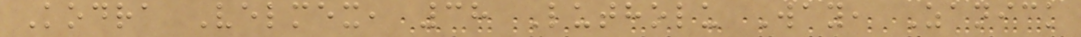Kodra Velmex, 38 Lutholu Way, Zanick
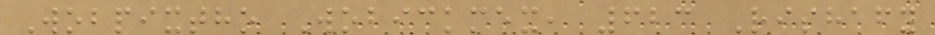Wobpixtho Wobickmex, 623 Rishafy
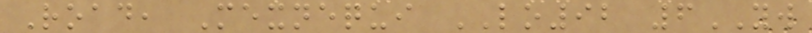Road, Mexnequi LO92 6YW
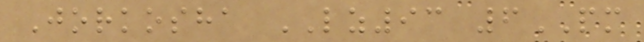Jorkosha LZ93 6PM
